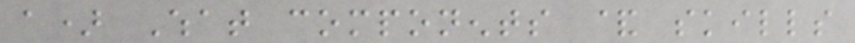a) What components & skills
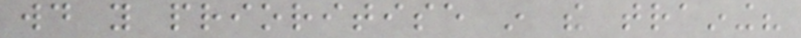would you prioritise in the training?
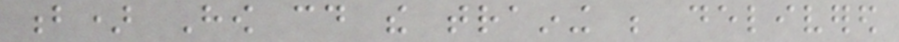b) How could the training be delivered
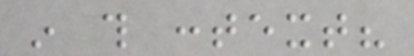in this context?
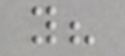you?
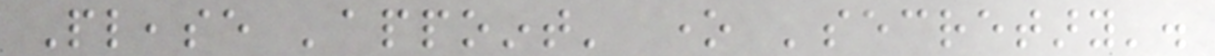Please 'appoint' one 'secretary'.
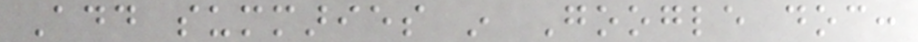Add summaries in Google doc:
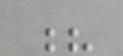?
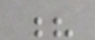?
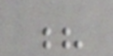?
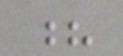?
